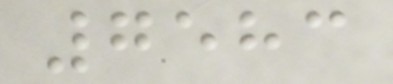7583
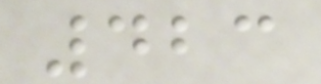423
